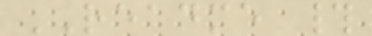README #
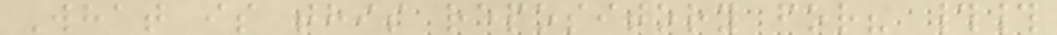What is this repository for? ##
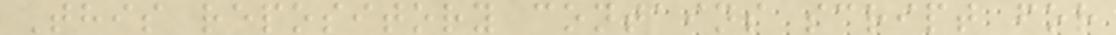This repository contains script for
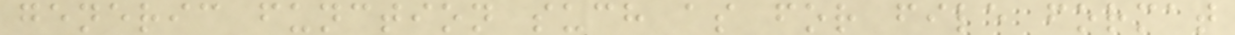generic function such as for file format
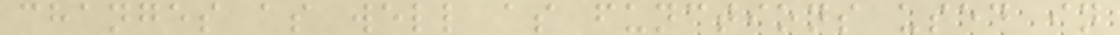changes as well as functions used in
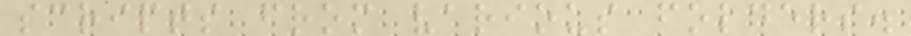scripts from various folders.
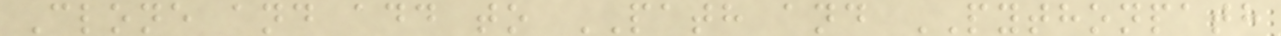Clone and add to PATH and PYTHONPATH
